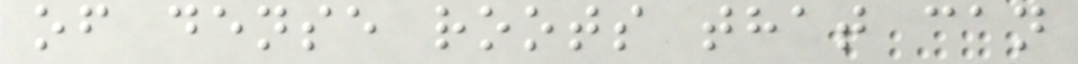of dense roots that can
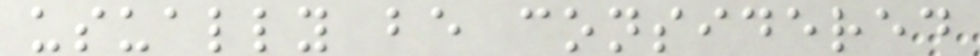usually be considered
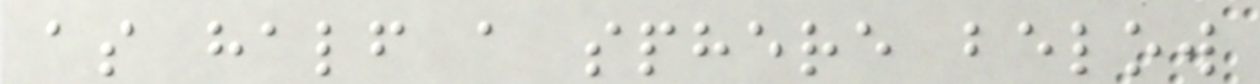as half a sphere below
